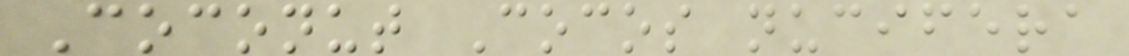Coconut Cocos nucifera
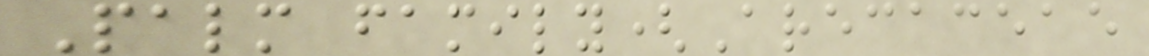Palm family(Arecaceae
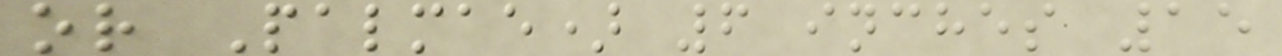or Palmae) 6 inches 15
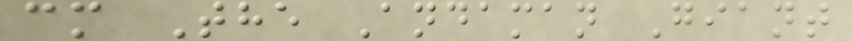cm The Andaman Giant
